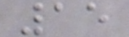15
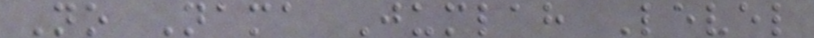No Nama Jumlah Level
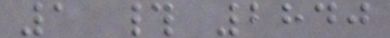1 # 2840
